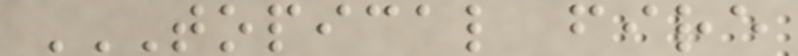TOPICAL FIRE
